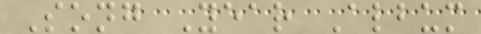Song Year Album
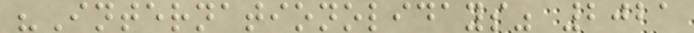"Internationolidays" 2021
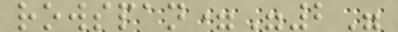rowspan="2"
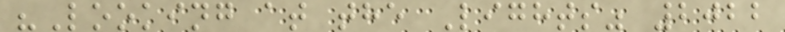"Looking at the Lights" 2022
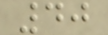40
